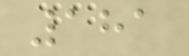181
